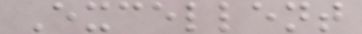Excellent
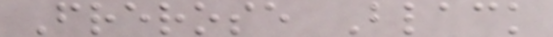Frerose Black
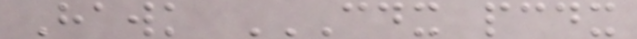Hawk CDX PCDX
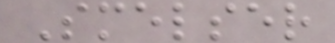Smelser
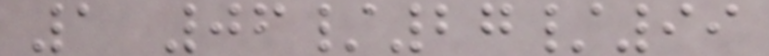1 06/27/99
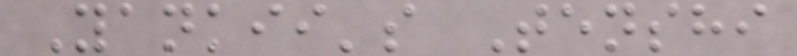Yankii's Tenshi
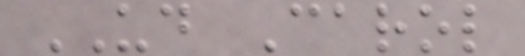UD Carol
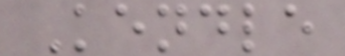Kendle
